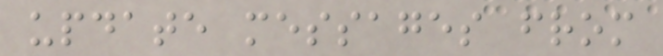update messages from
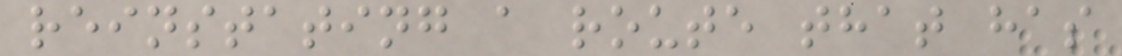reinstating a route that has
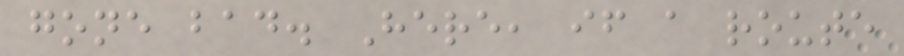gone bad. Here, if a route
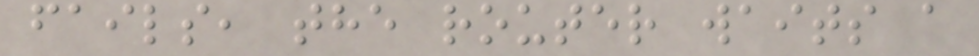fails, the router waits a
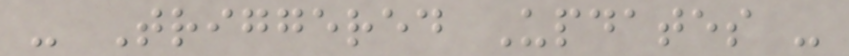- Triggered Updates -
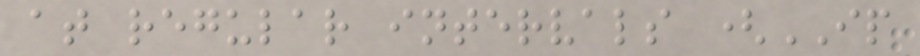at regular intervals (IP
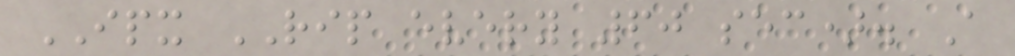IPX RIP every 60 sec). A
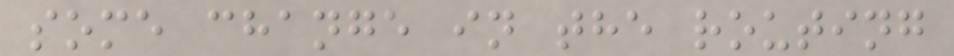some change in the routing
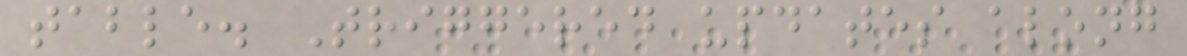table. Triggered updates along
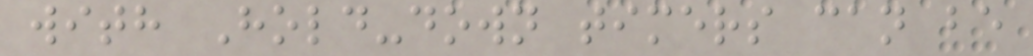with Hold-down timers can be
